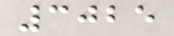3025
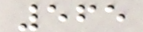565
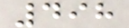498
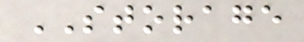STORAGE
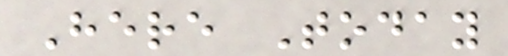Here Today
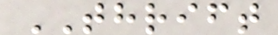THRIFT
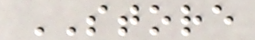STORE
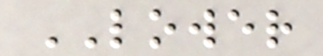LOWER
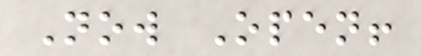Now Open!
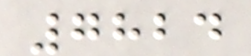7824
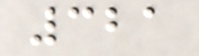321
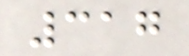317
